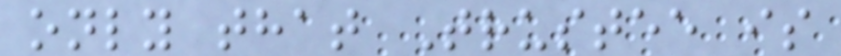only that Trustee is
